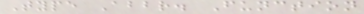Type Abbr. Function
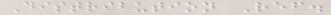Distribution Ref.
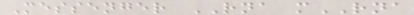Messenger RNA mRNA
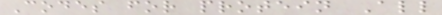Codes for protein All
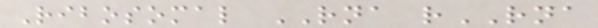Ribosomal RNA rRNA
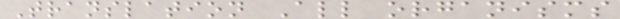Translation All organisms
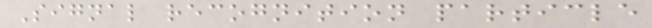Signal recognition particle
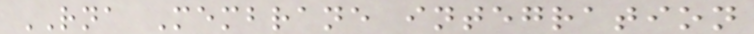RNA Membrane integration
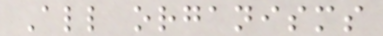All organisms
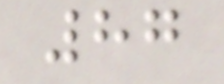87
